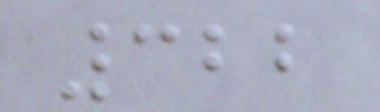322
